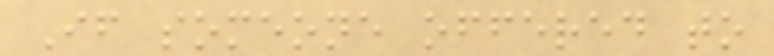If someone offered to
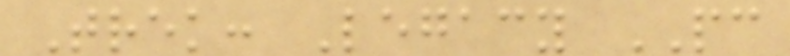Trek: Legacy PC
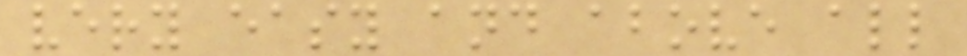very easy and above all
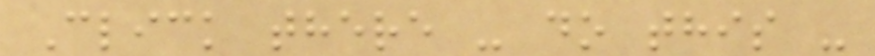Click there - do this -
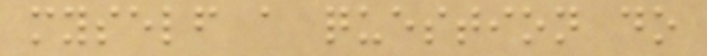myself a question do
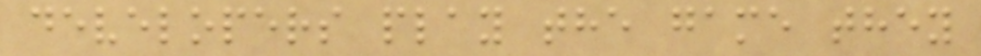developers play the game they
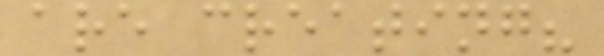are creating?
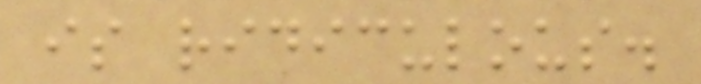is ridiculous.
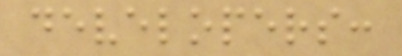developers:
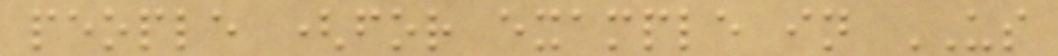people (for example in US
